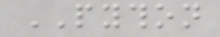PYTHON
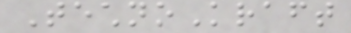TechnoKraft
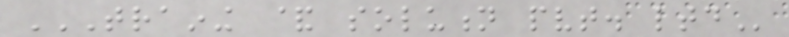TRAINING & SOLUTION PVT. LTD
